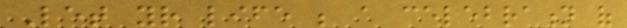Let your life be a celebration of
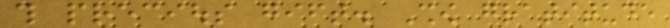this precious gift. Show gratitude
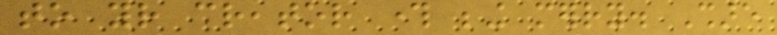to your creator through being merry. Share
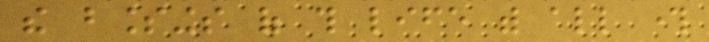the blessings of this life with all through
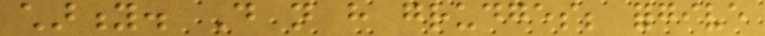charity. Do not have grudges; forgive
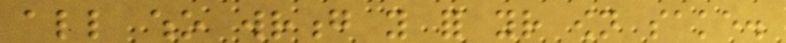all who wrong you for your own sake.
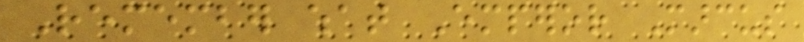Remember what Emperor Marcus
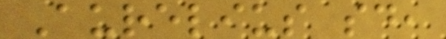Aurelius said,
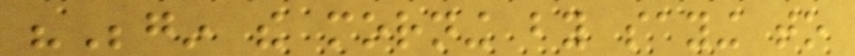"Begin the morning by saying to
